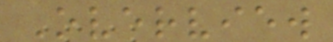Overview
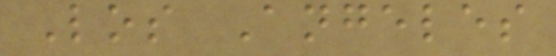Los Angeles
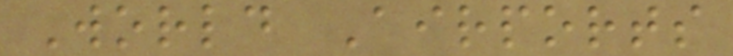World Airports
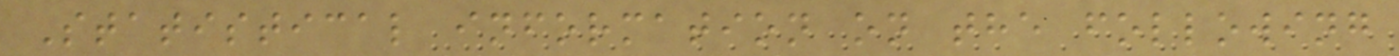Statistical information on the following
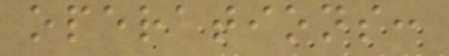operations:
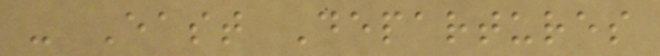- East Departures
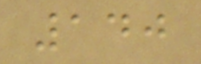140
